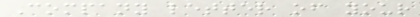Company letter of your
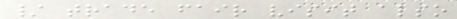/ trade fair visit also
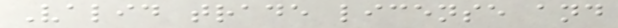Valid trade license and
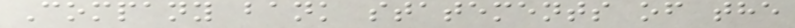Company bank statements of the
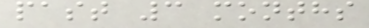past 3 months
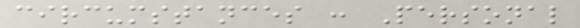circumstances : Personal
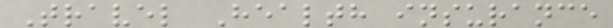Travel Health insurance
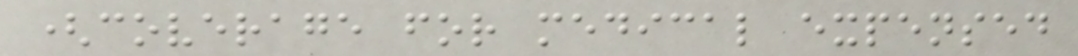(coverage for medical expensed
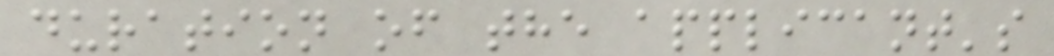duration of the applicant's
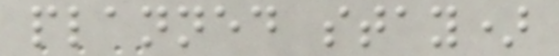planned stay)
